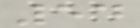54
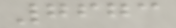7673
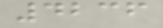4236
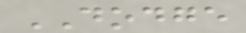DODGE
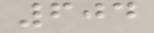604
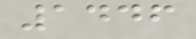1446
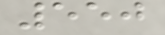550
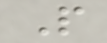P
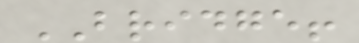BRIDGE!
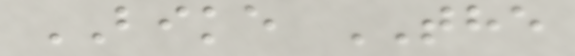BIKE THE
